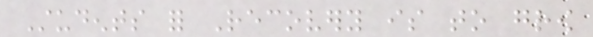Students for Recovery is to grow
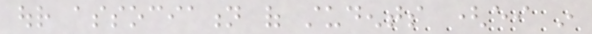our association of students (either in
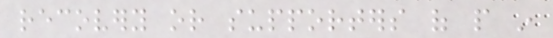recovery or supporters of people in
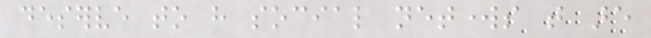deserve to have social networks that are
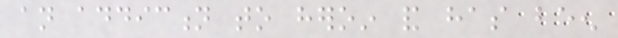an addiction to heroin and has been
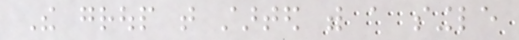The group that started with a single
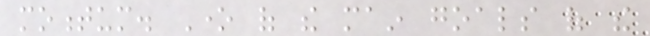momentum. One of the main goals of the
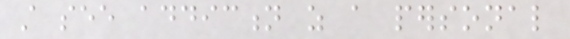still see addiction as a personal
